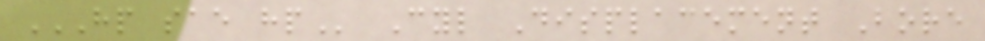HP SAE HP Cyl Displacement Bore
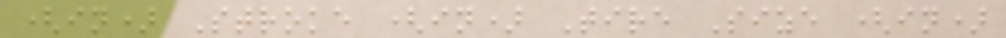(in) Stroke (in) Tire Size (in)
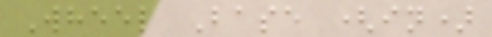Wheel Base (in)
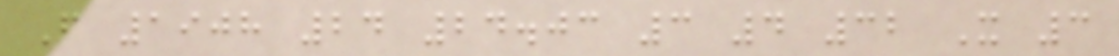F 1908 24 24.03 3 4 32 X 3
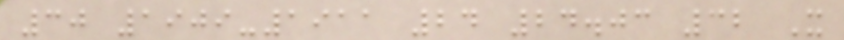30 1909-1911 24 24.03 32 X
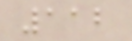112
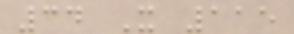34 X 115
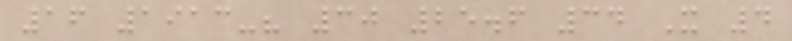16 1913-? 30 25.6 34 X 4
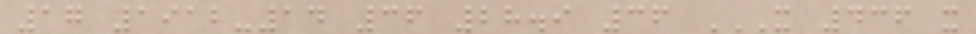17 1912-14 36 28.9 36 X 436 X
